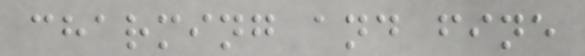charming and fine
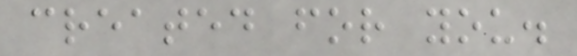created for you.
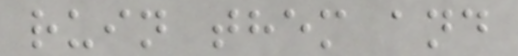ruin them and
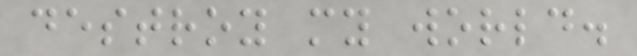destroy my world.
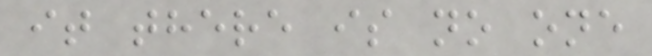it there is no one
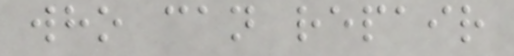who can repair
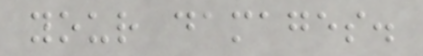your damages.
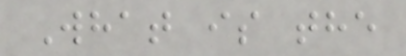What is the
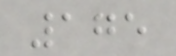175
